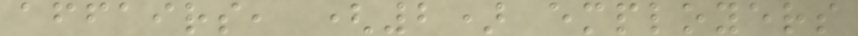affairs, (2) employers
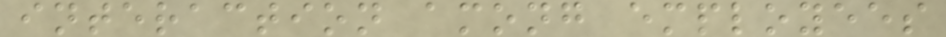interaction among employees
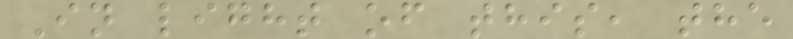In light of this, the
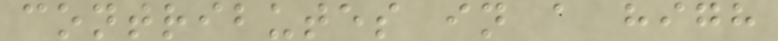contributes in a high
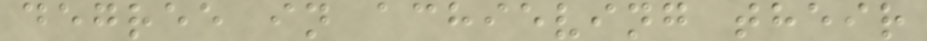degree in achieving their
